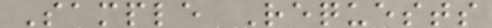Sample Requests
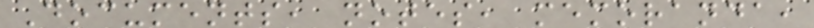Documents, notes, memoranda,
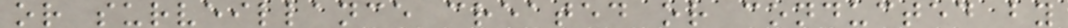or surveillance created or conducted by
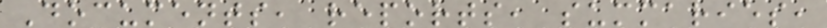Documents, reports, summaries,
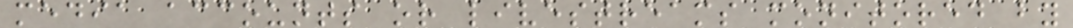media accounts or livestreams monitored by
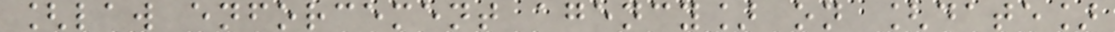[law enforcement agency] on [date]
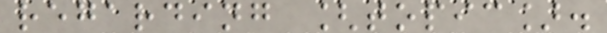regarding [topic].
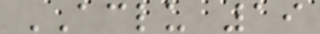ACLU 19
